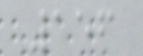156
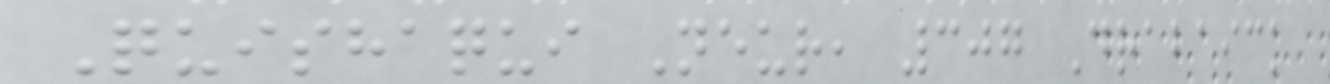Quishaqui Neur, 307 Drabaick
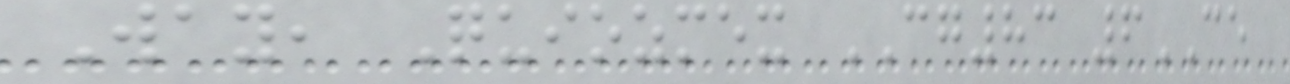Way, Quiozmex CG83 6CE
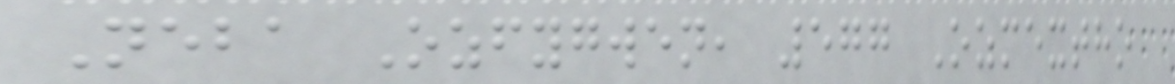Neba Ozfygwen, 577 Ozmextho
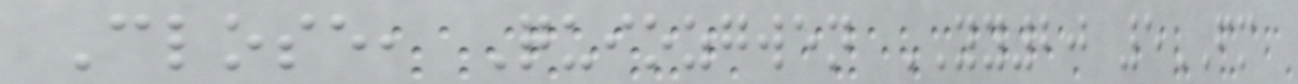Close, Quiozgwen YY20 5FM
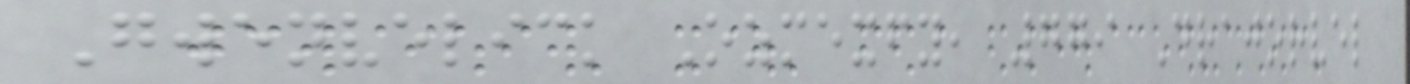Gwenvelick Ozmexfy, 779 Drajorvel
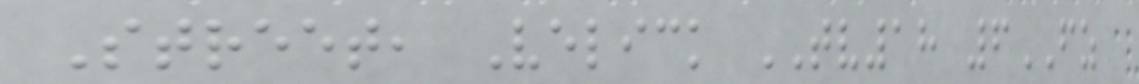Street, Velick TV18 6FZ
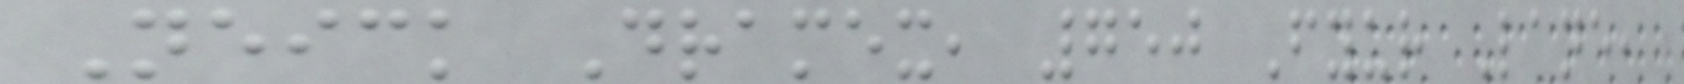Neick Dramex, 750 Fyur Lane,
